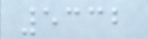5332
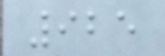925
